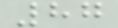87
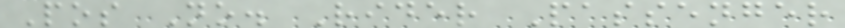Pos No. Rider Passenger
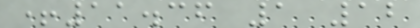+11.36 1 12
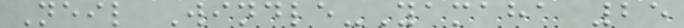Neil Windle-Yamaha 25
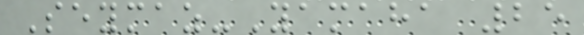Seymaz-Yamaha 25
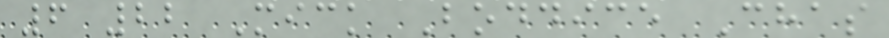6 22 Mick Boddice Chas
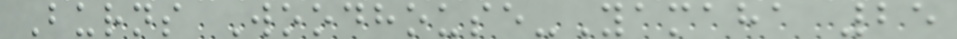Burns Woodhouse-Yamaha 25
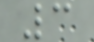3
